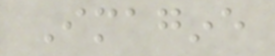Imagine
